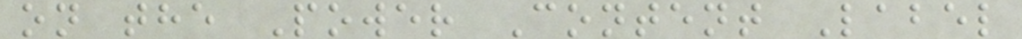on the Power Content Label
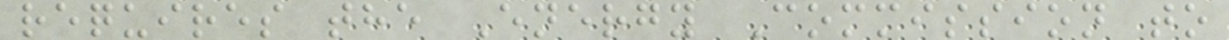requires the Energy Commission to
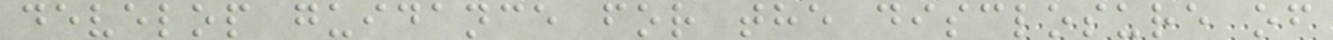develop guidance for the disclosure of
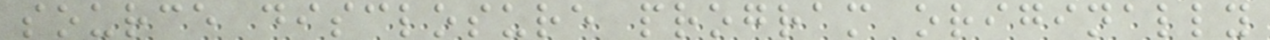source disclosure program originally
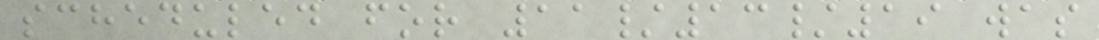scheduled for 11/13/19 was
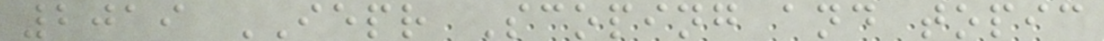2019 IEPR Scoping and topic
